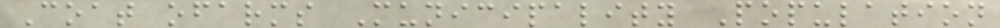Coat ofarms Municipality Population
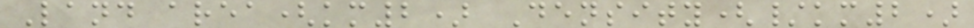Land area(km2) Density(/km2)
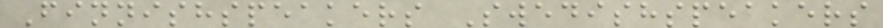Finnishspeakers Swedishspeakers
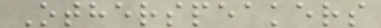Otherspeakers
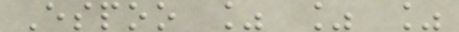Espoo % % %
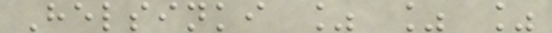Helsinki % % %
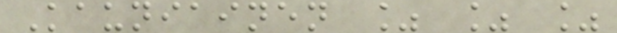Kauniainen % % %
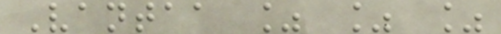Vantaa % % %
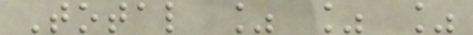Total % % %
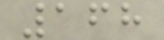168
